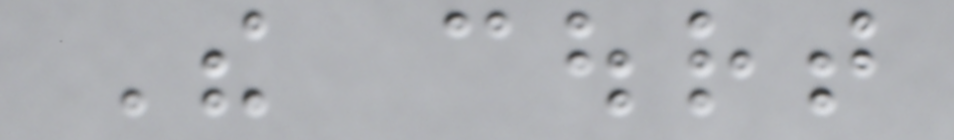The court
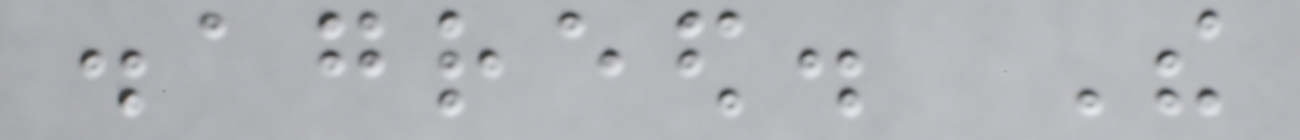disagreed. The
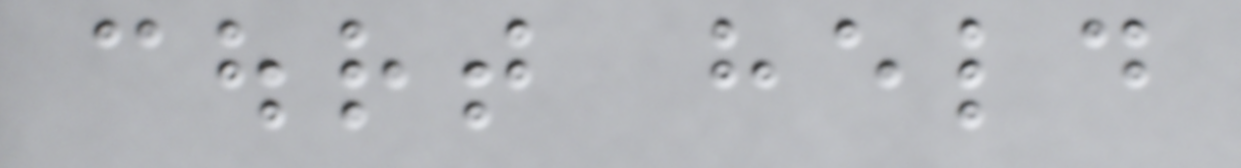court held
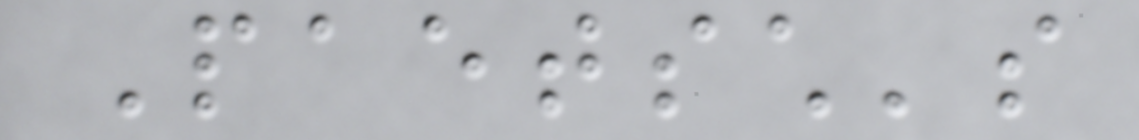Paetsch's
